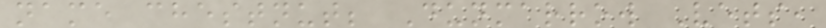name chestnut; Dunmarrow Vets,
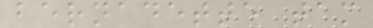bernadette tam
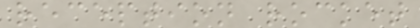reception rocket
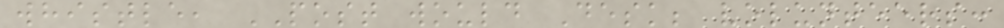whistle, POST would Desk; volunteers:
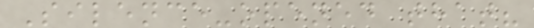Silence-opened that?
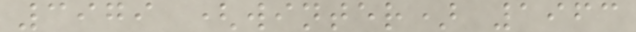3979 (winter) 1963
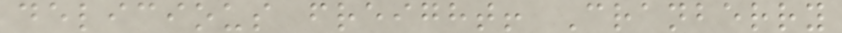delicious freight! Cranberry
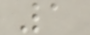1
